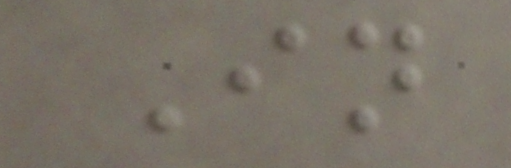In
